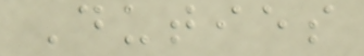Duties
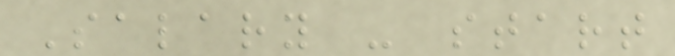Salary - start
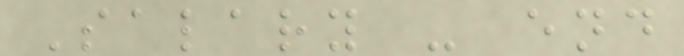Salary - end
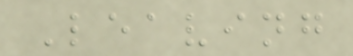Leaving
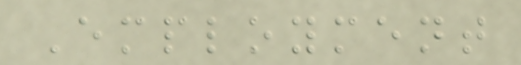Employment
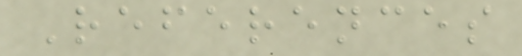References
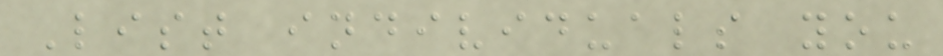List individuals you
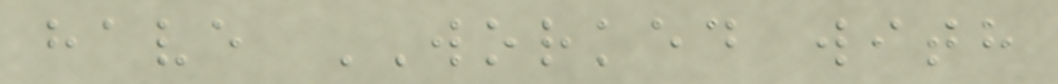have WORKED with
